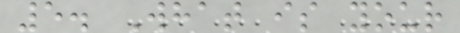5. What is your
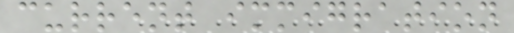current immigration
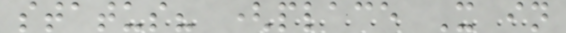status? (place X in
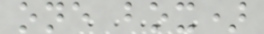one box)
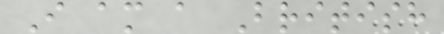I am a British
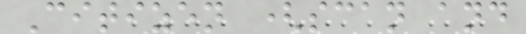Citizen (scan and
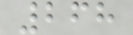268
